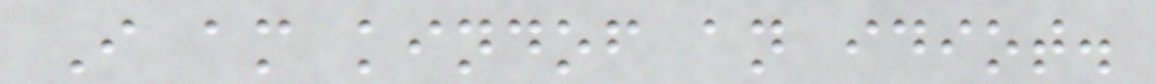I am kindof an idiot.
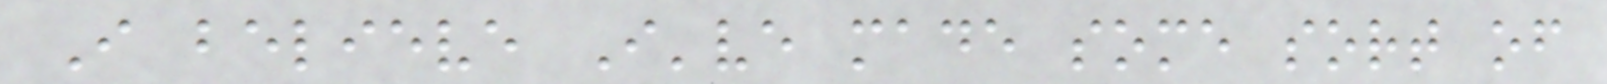I believe I've made some sort of
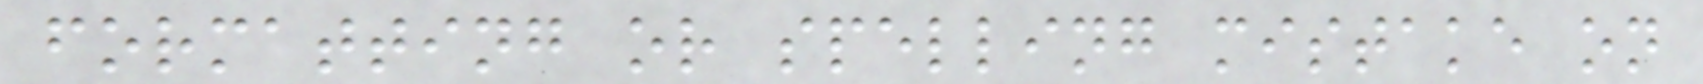formatting or spelling mistake on
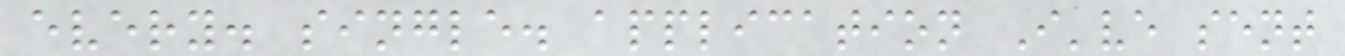every. single. application I've sent
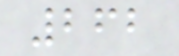262
